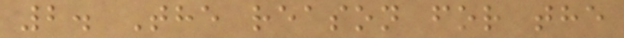2. The reason for the
